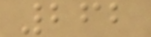262
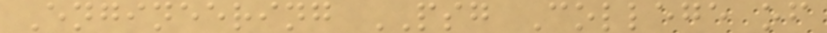Engineering PSG College of
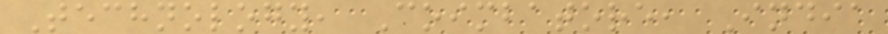Technology, Coimbatore, India
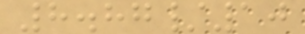8.87/10
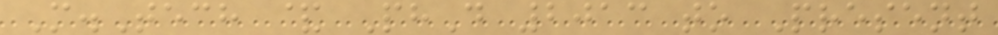M.Tech & PhD 2013 to Present
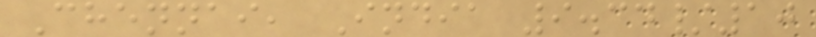Chennai, India 9.34/10
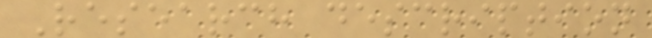Research description
